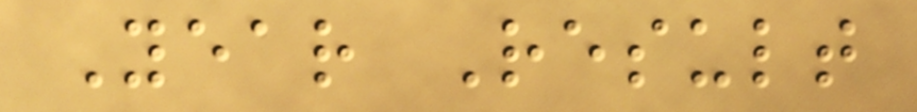Year Result
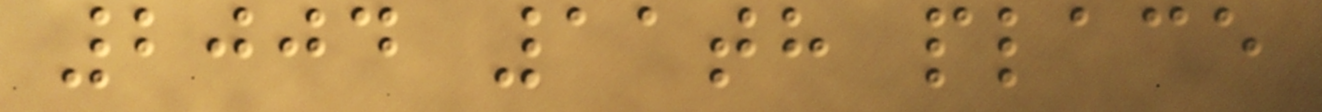2004 11th place
